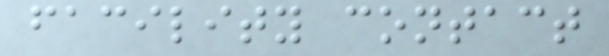facility contact
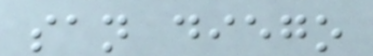san diego
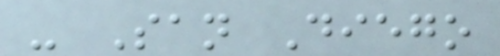- San Diego
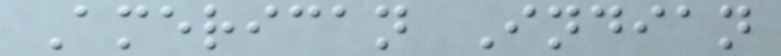American Indian
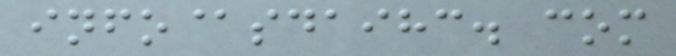info@sdaihc. com
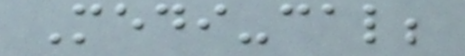Medi-cal;
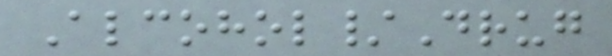Alcohol/Drug
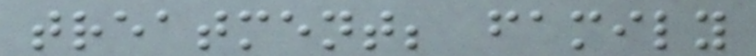treatment; family
